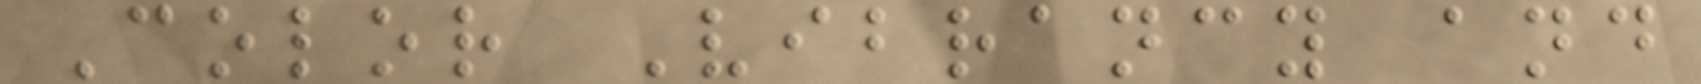Color Vibrancy and
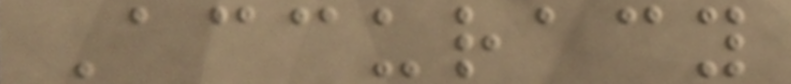Accuracy
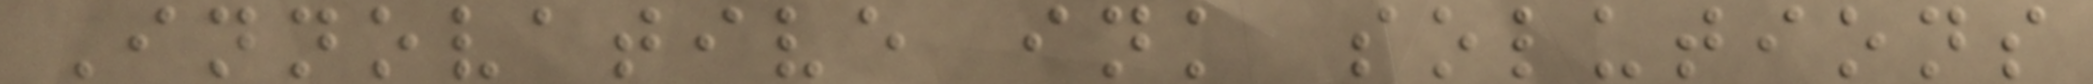Innovative ink solutions
